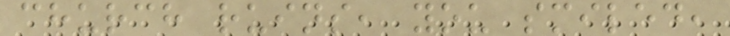church ruins, you smiled,
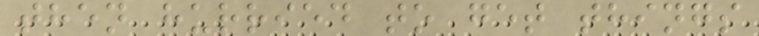then hurried to get things
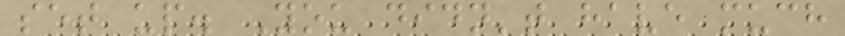set up. You didn't have much
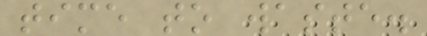time to waste.
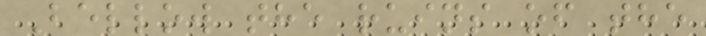Bellow the ruins of the
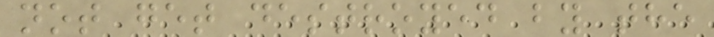not get destroyed by the
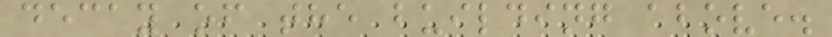decay of the building above.
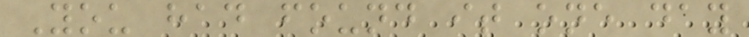You had found it one day
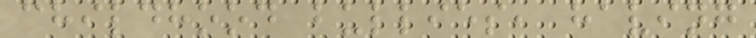childhood bullies, having
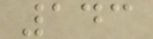143
